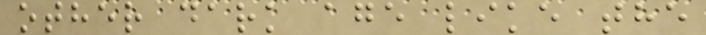other dark age like the
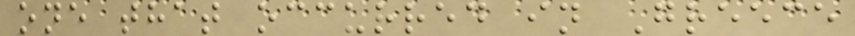one that occurred in Greece
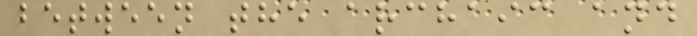between the archaic and
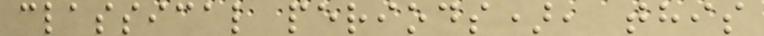classical periods), this
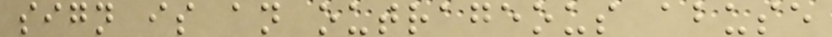sign is an outrageous abuse
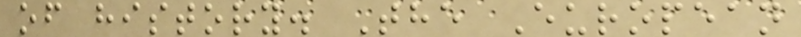of history. The European
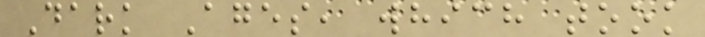Dark Ages, which took
